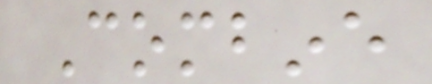Combine
